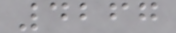4267
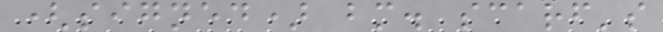(signed) bm. scarf's
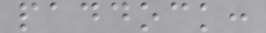paddock:
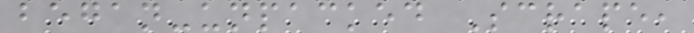began-unpacked Scrape,
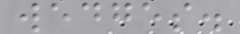wedges.
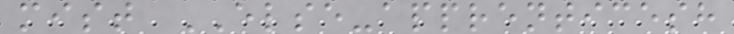mist ELSE-apprenticesh
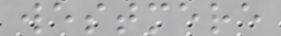westmere
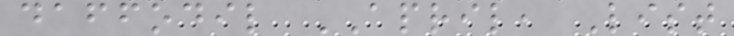daffodil APRIL, List
